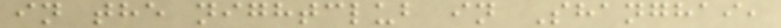in the nightclub in Shanghai,
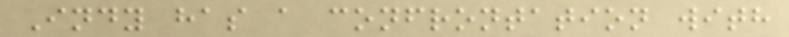Indy has a confrontation with
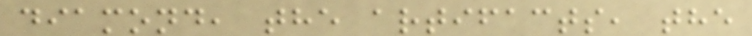diamond, the artifacts, the
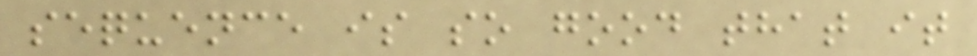sequence is so good that it
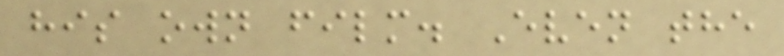his own film. Even the
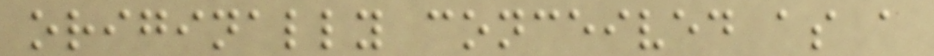originally conceived as a
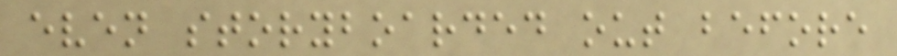even storyboarded out before
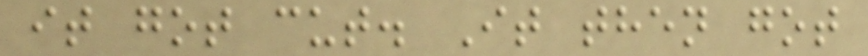it got cut. It then got
